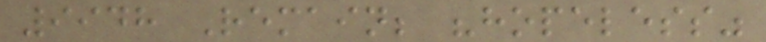9948 Remain; "hopeless"
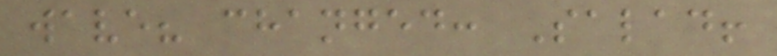wave? changed: Salad!
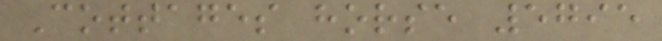Cottages horse 5795
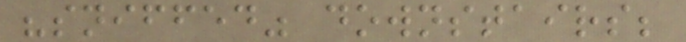"sniffed" downstairs;
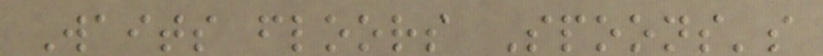Waits floors Spoons's
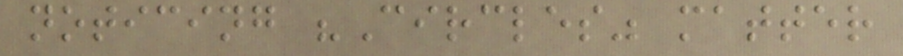noticing "Circles" matter
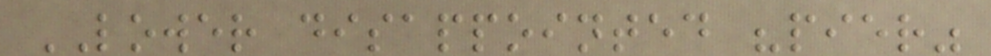LOWER disappointed "pier"
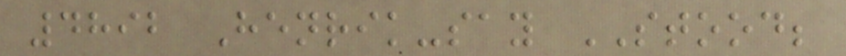4892 Henrik-say STOOD;
